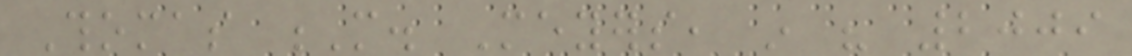Thomas M. Meyers, in his 2009
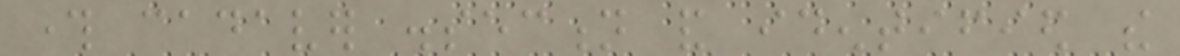through cadaver dissection and identified the
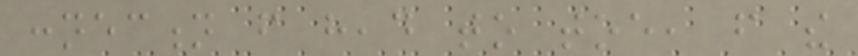connection from head to toe, from the
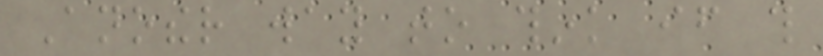Another way to think if this
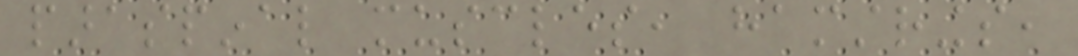paraspinal muscles, hamstrings,
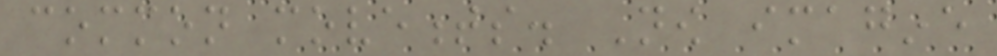common movements. Now imagine
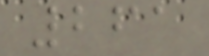261
